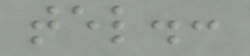tel.:
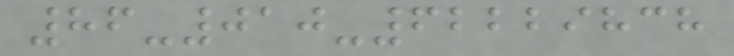86-010-62229838
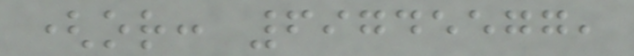(or: 69745577,
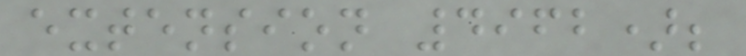extension 4962);
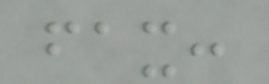fax:
